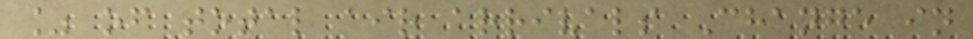% of total air arrivals Change in
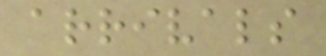arrivals
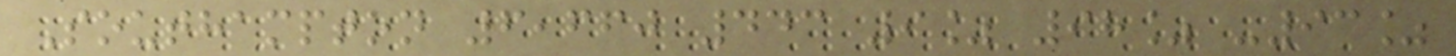Southampton 6,660 443 9% 98% -93%
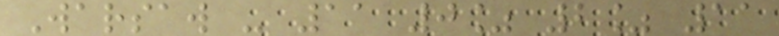Warsaw - 11 0% 2% 11
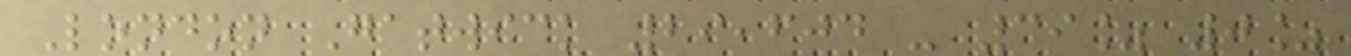London Gatwick 29,604 - 39% 0%
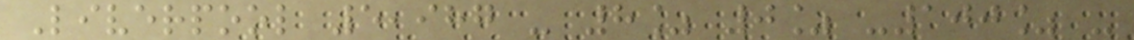Liverpool 5,987 - 8% 0% -100% -
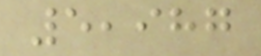5,987
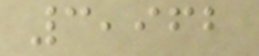3,962
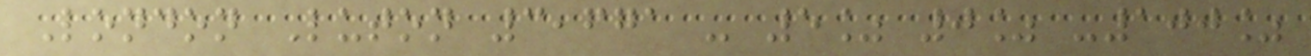London Luton 3,671 - 5% 0% -100%
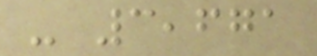- 3,671
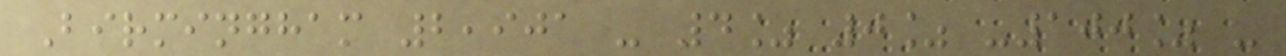Birmingham 2,901 - 4% 0% -100% -
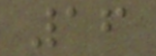16
